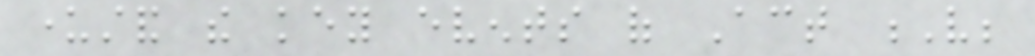understand the key events of Act V;
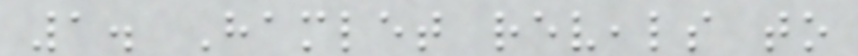1. Hamlet reveals to
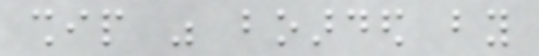ship was boarded by
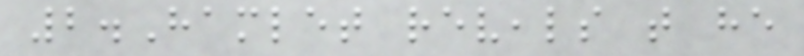2.Hamlet reveals that he
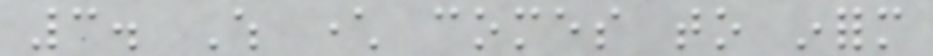3. Which character comes to inform
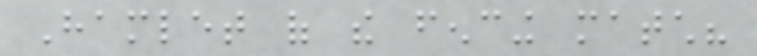Hamlet of the fencing match?
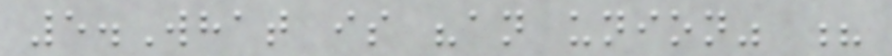5.What is "an union" ?
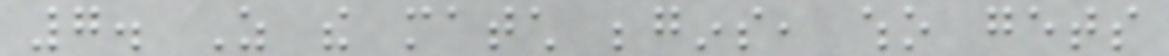7. As the match begins, who gets
